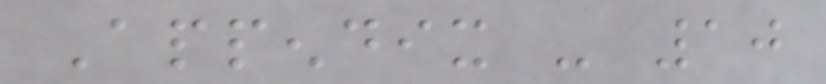Appendix - 10
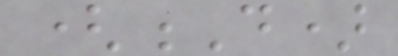(D)
